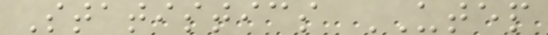Statistics UTEP
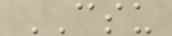CSU
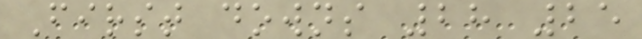First downs 28 25
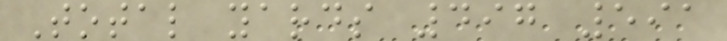Total yards 497 591
